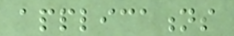applications
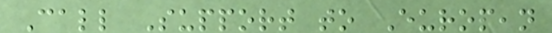Call Support to European
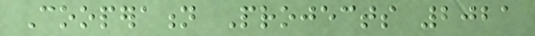Cooperation Projects 2021
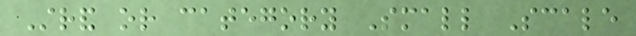Strand or category Small Scale
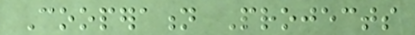Cooperation Projects
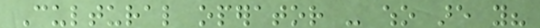Cultural operator - who are you?
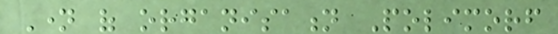Name of organisation Polimorf
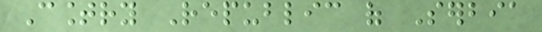Country Republic of Serbia
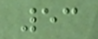53
